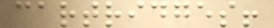cartridges!
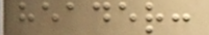header:
